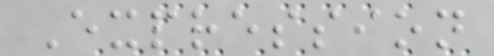Expression
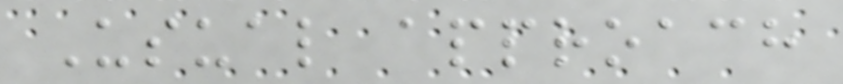Usual approach
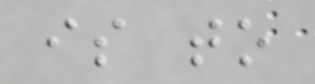is to
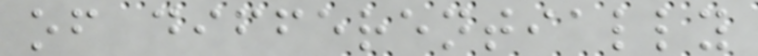of differentially
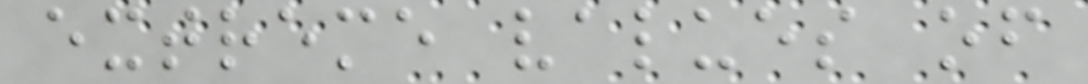extreme values of
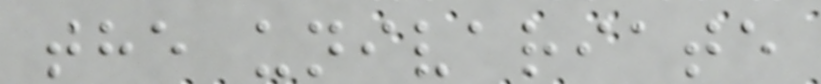the univariate
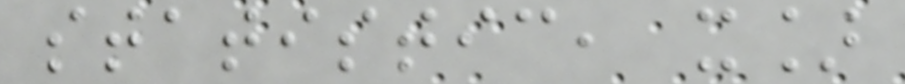statistic, x]
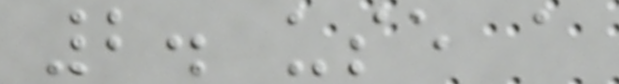2. use a
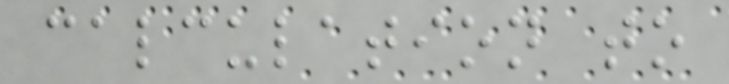calculation to
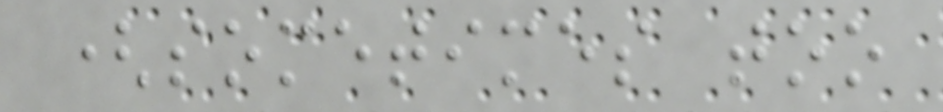(sometimes too
